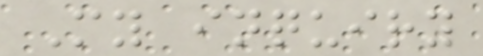My inquiry
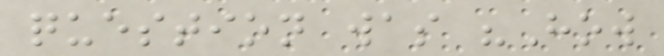question was "How
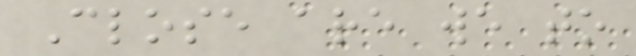Close are we to
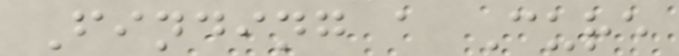Finding a Cure
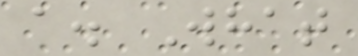a. What
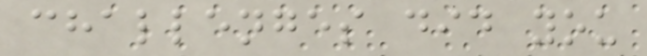challenges did you
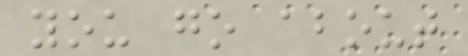you go about
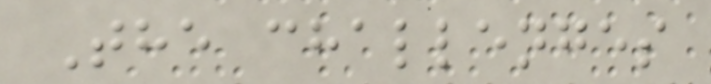The challenges
